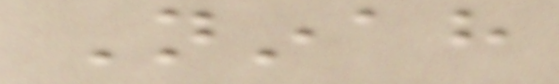Ninah
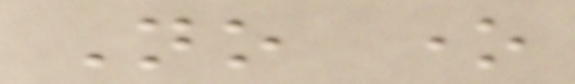No one
